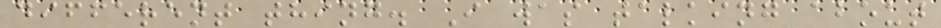different thing. I was talking about
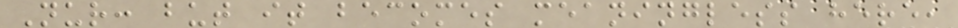Nur: but it becomes meaningless here,
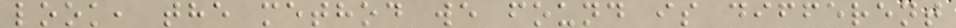look, the method we found is different
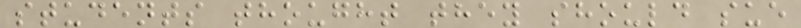students thought they should sue
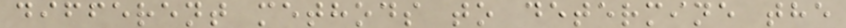different methods to determine the
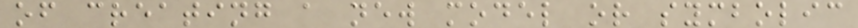of creating a new model or symbolic
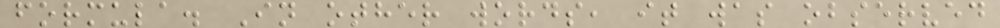formula. In other words, it was observed
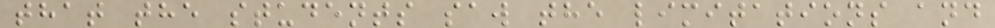that the students saw the limitations and
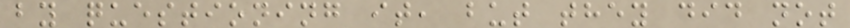by questioning it, but they did not
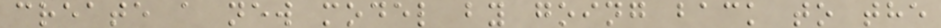create a new model by going back to the
